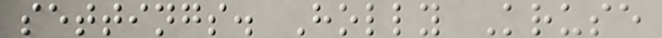settings. Holly Kruse
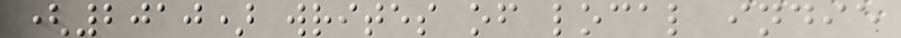(2010) writes of local indie
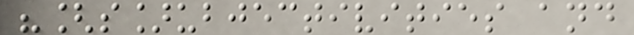"[s]ubjectivities and
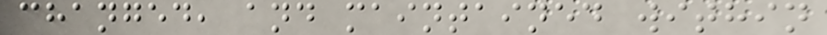changed, and maintained within
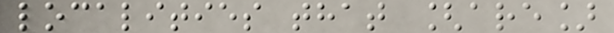localities that [are]
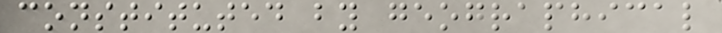constituted by geographical
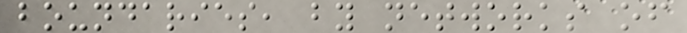boundaries, by networks of
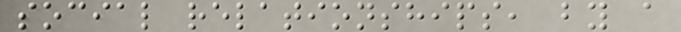social relationships, by a
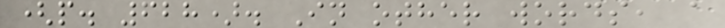(p. 628). In other words, a
